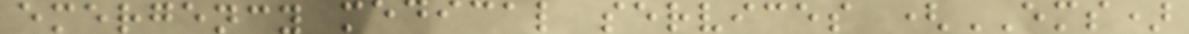emergency medical services (EMS)
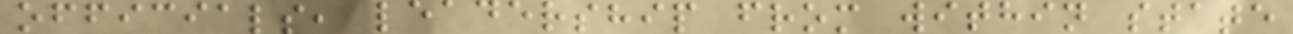officials, leadership from within state
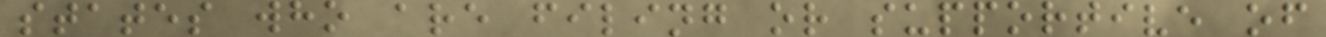states who are filing or supportive of
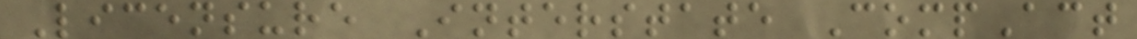Licensure Interstate CompAct
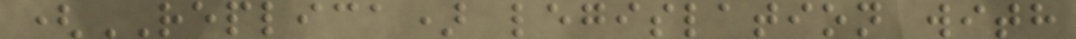(REPLICA) legislation with
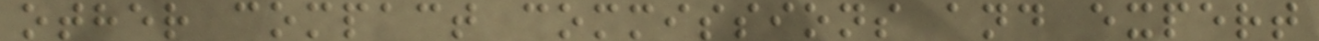other compact commissions and expert
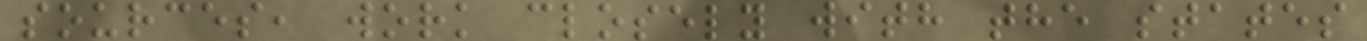sources, work closely with the states
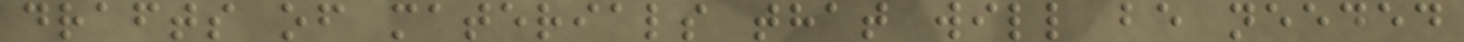drafts of materials that will be needed
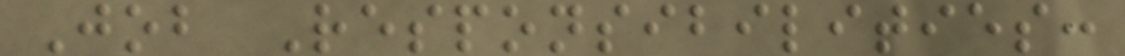Job Responsibilities:
